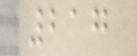217
